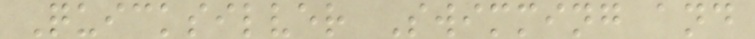Quicksilver Swimming and
